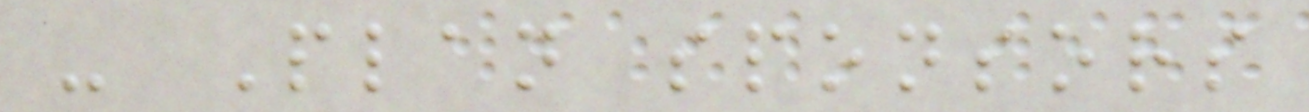- Plan sponsors
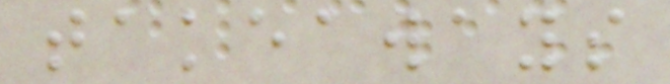takeaways
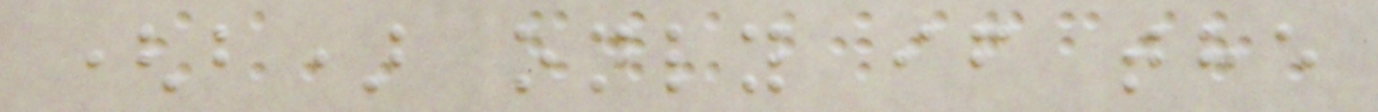(b) only if the
